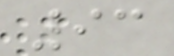93
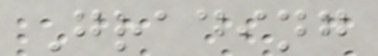Grading
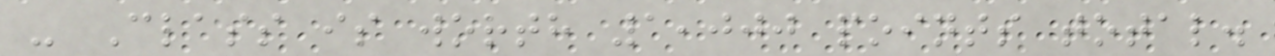- Class is worth 1,000 points total.
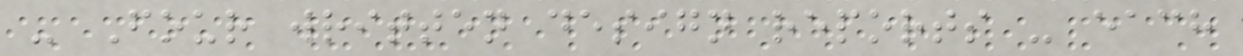- Four written design reports - each
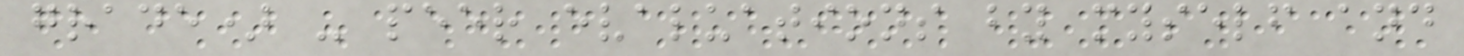grade) - peer evaluations by myself and
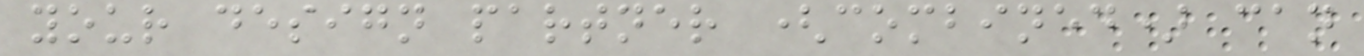your design partner (combined) can
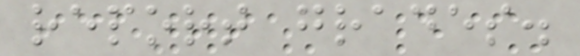report grades.
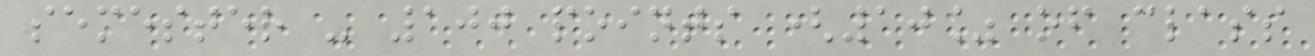semester - 100 points (10% of class
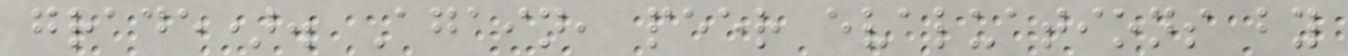grade). Again, peer evaluations by
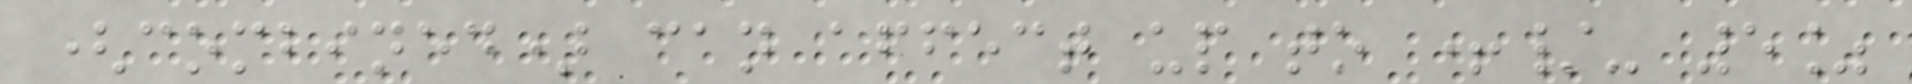(combined) can affect up to +/- 5%
